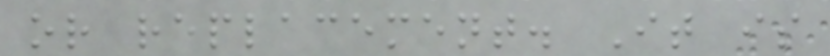or replacement. It is
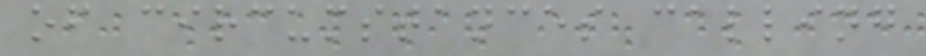of circumstances calling
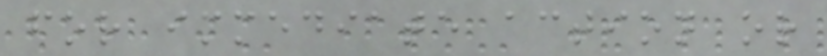for immediate action or
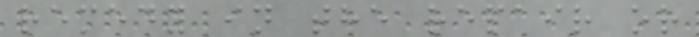remedy in the repair or
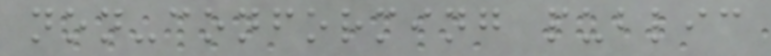non-conforming public
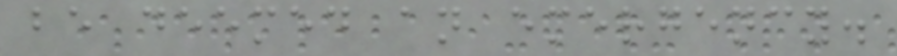be deemed an emergency.
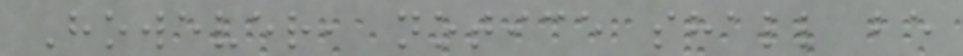However, notice shall be
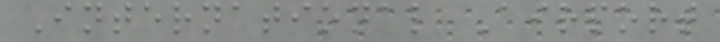International Airport
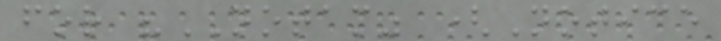for "NOTAM" (Notice
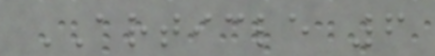ARTICLE 6
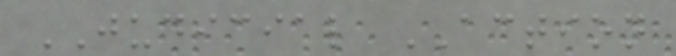JUDICIAL ACTION
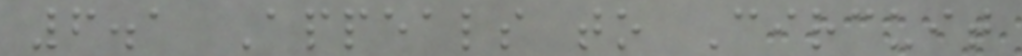6.1 Appeals to Circuit
